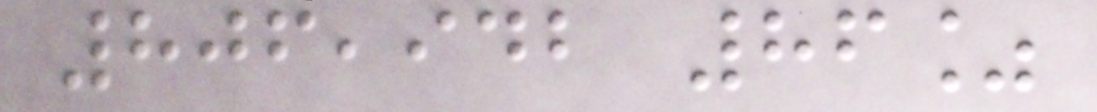806,942 86%
